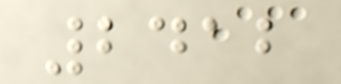2412
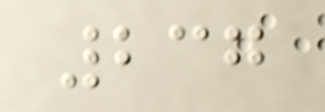237
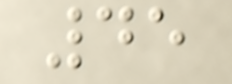45
